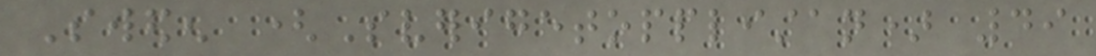Sweden (Sverigetopplistan) 49
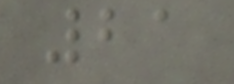21
